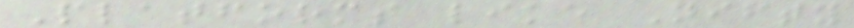Platforms like Nifty
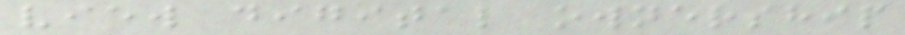view digital ownership
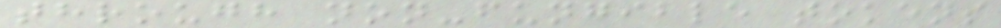through non-fungible tokens
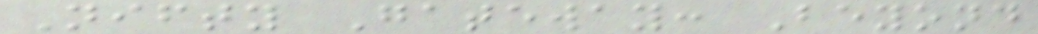Nifty Gateway: Beyond
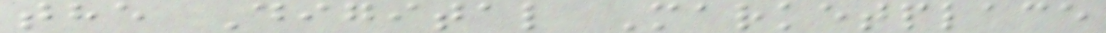the Digital Marketplace
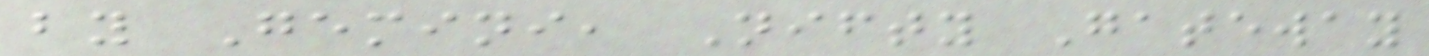by Gemini, Nifty Gateway
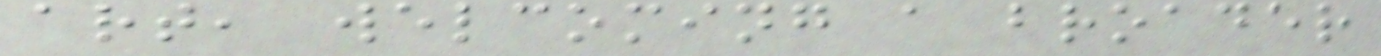art, welcoming a broader
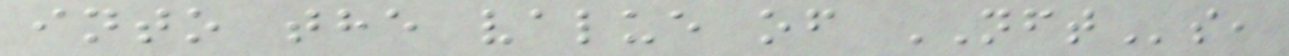into the value of NFTs,
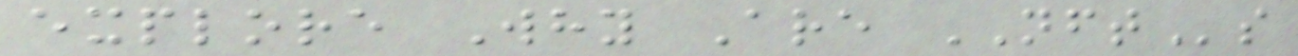explore Why Are NFTs
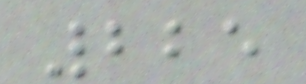225
